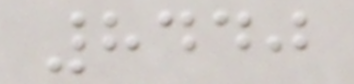8440
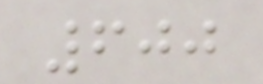600
